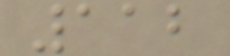112
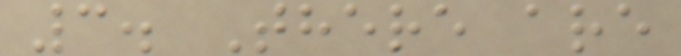3. There are
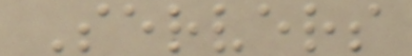Servers
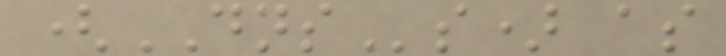(DNSs) as
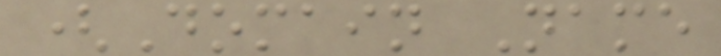(Domain Name
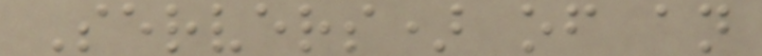Servers) of an
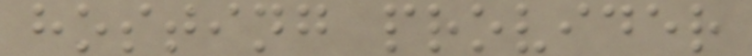hosting provider
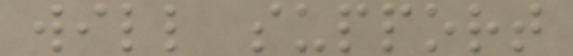will support
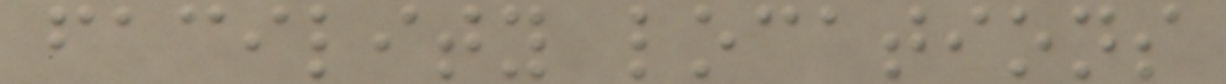facility locations
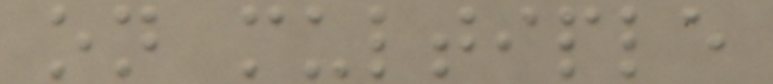on multiple
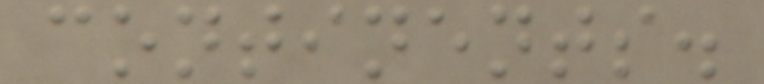continents.
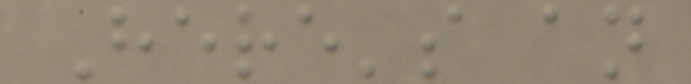Here's an
